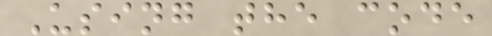Using the code
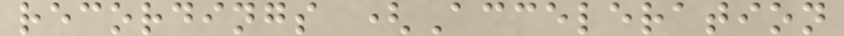recordings (Acceleration
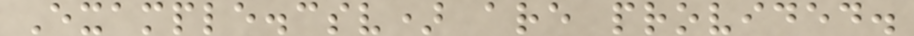Example.csv) are provided.
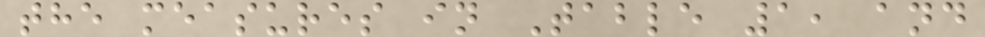the measures in Table 1, and
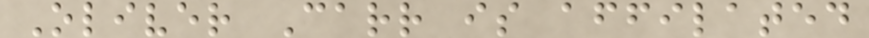Oliver Carr is affilated
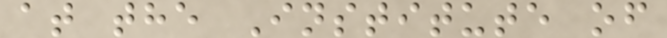at the Institute of
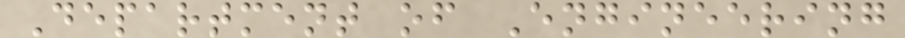Department of Engineering
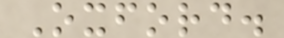Oxford.
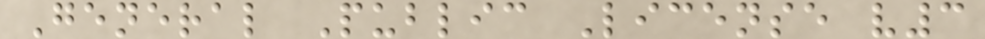General Public License v3
